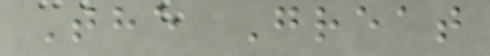The Great
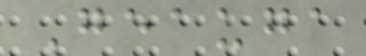Geauga
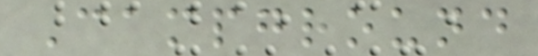Campground
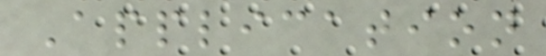Application
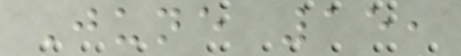June 15,
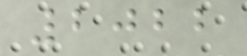2022
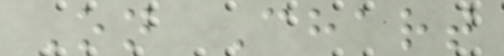On Chart
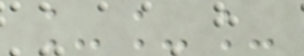___
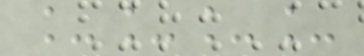____
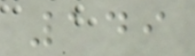149
